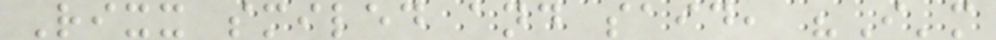Rixx smiled and said, "I'm
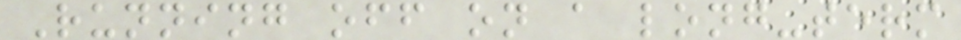Running off on a long-term
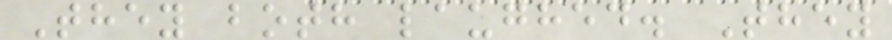They both laughed. They
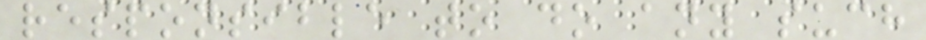responsible to do any such
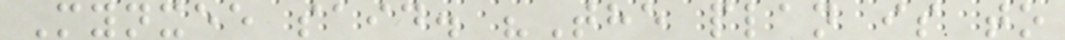Mynxee said. "The plan is to
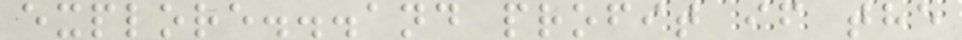explore...and profit if the
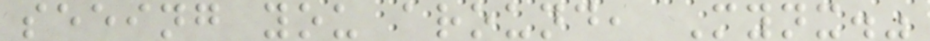seeing you around, Mynx."
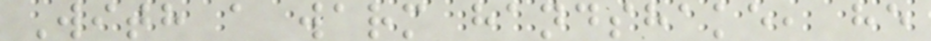With a warm handshake, he
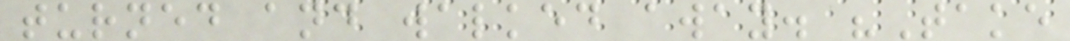turned and walked away. "Take
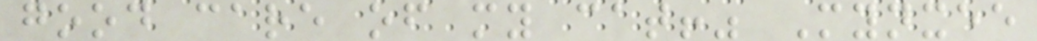good care of my cat!" Mynxee
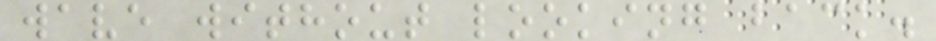wave without looking back.
